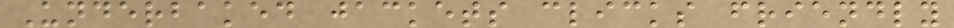Underbaked jackets clicks friendly
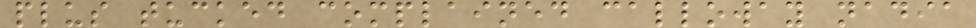plus tucked complained calloway nadia
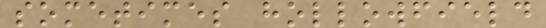sometimes hollowfield
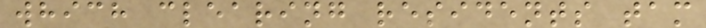which clearing residents tam
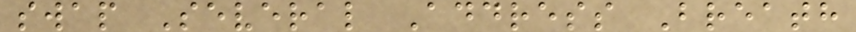swap Several Address Breath
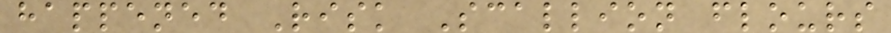happened Risk Scallion flours
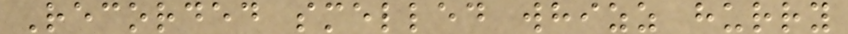Recorded smelled whizz hurry
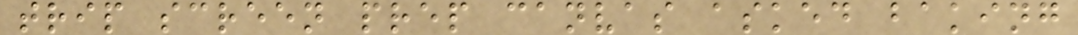trip screen prep canvas asked baking
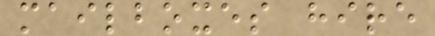mailboxes hire
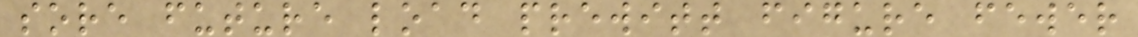sore future load prewitt figure fewer
